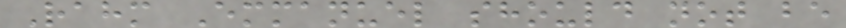Rahm Emmanuel should not be
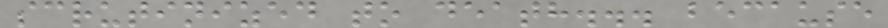scrutinized to death... because
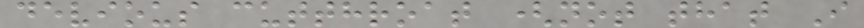devious cutthroat (not that I
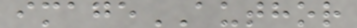imageAUTHOR
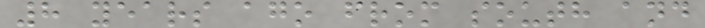8 years ago from south and
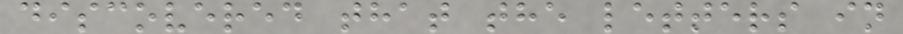discovered that the letters in
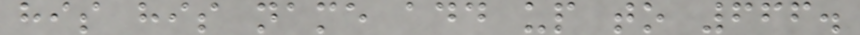his his name add up to 666.
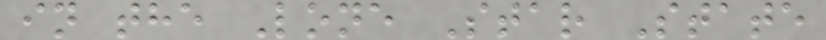in the Lone Star State
